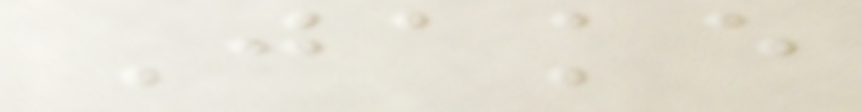Jake
